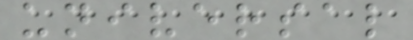universal
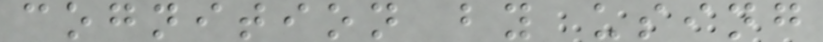cognition by using
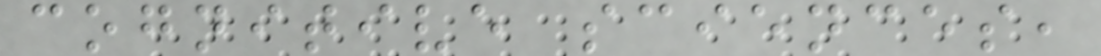cognitive sciences,
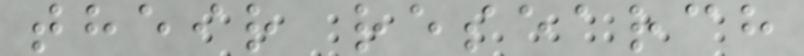their research
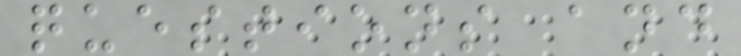questions and
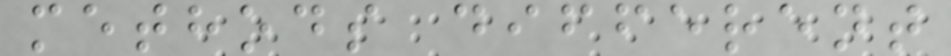methods different
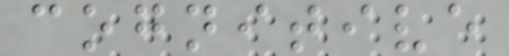cognitive
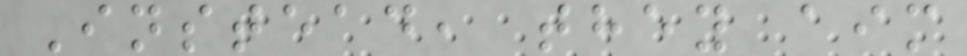Instead, they aim
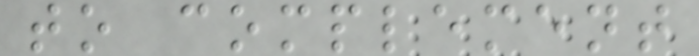to complement
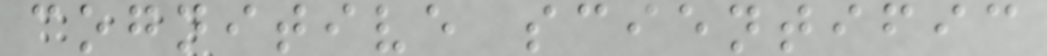cognitive scientific
